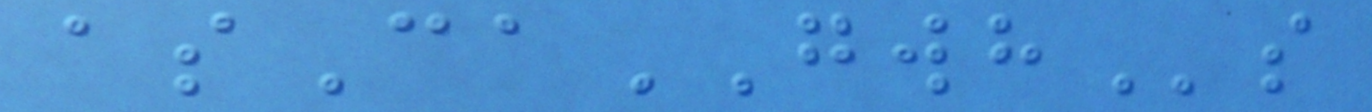asCaGWHs
